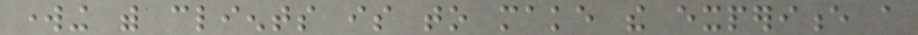working with clients is to make the experience a
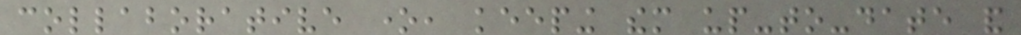collaborative one, keeping them up-to-date and
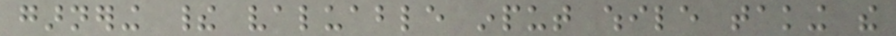garnering their valuable input while taking the
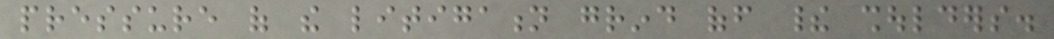pressure of the litigation grind off their shoulders.
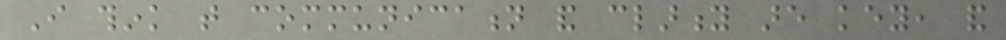I think that communication and clarity are key, and
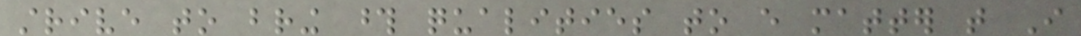strive to bring those qualities to every matter that I
